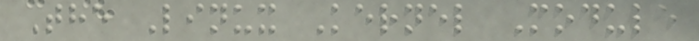The Linux Kernel Module
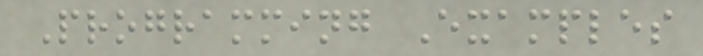Programming Examples
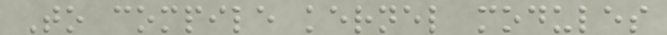To compile kernel modules
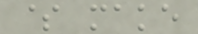$ make
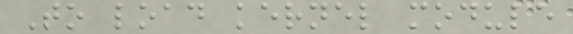To load kernel module
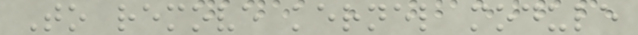To remove kernel module
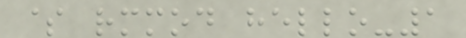$ rmmod hello-1
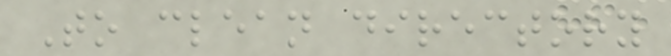To clean directory
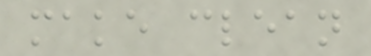make clean
